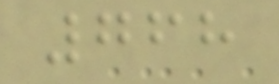768
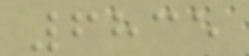6835
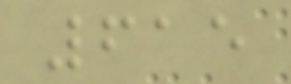615
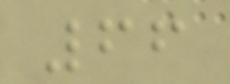66
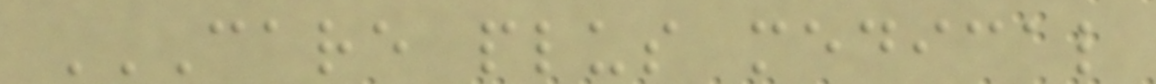CARE PLUS MEDICAL
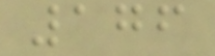176
